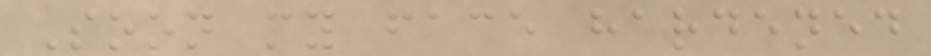Soon my face hardened
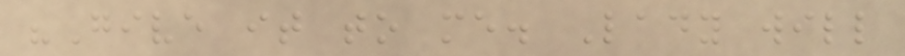"Give it to me. Lady will
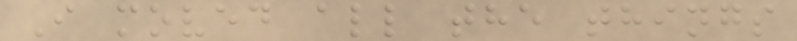I moved all the things
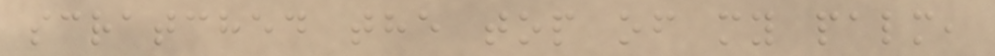scratched the top of my palm,
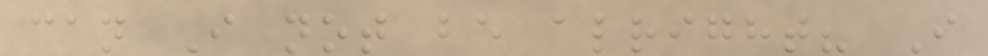can I not be alright? I
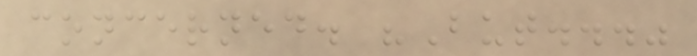concerned. "But..."
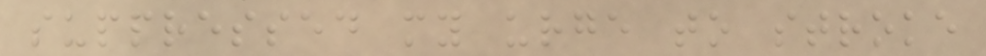suppressed my urge to stroke
